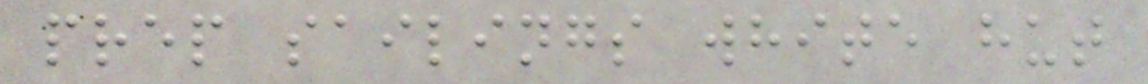prep sailings white hut
